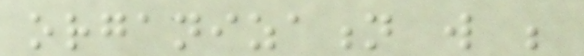organization will be
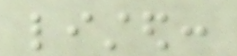listed:
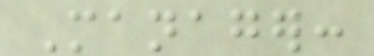Manager:
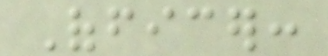Officer:
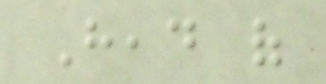Head of
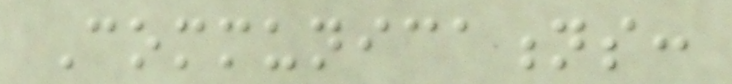Communications:
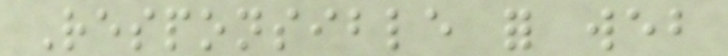Responsible for web
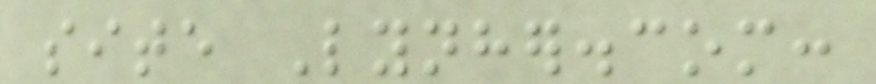site Lynher.com:
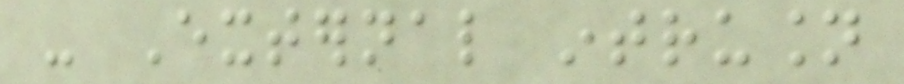- External intrusion
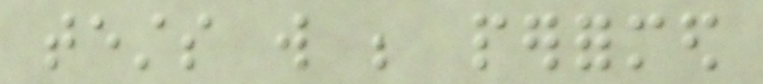tests will be performed
